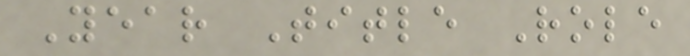Year Title Role
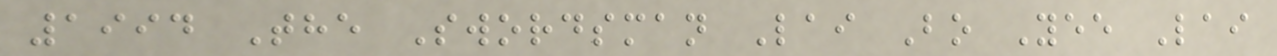1994 The Swordsman Lai Bo Yee Lai
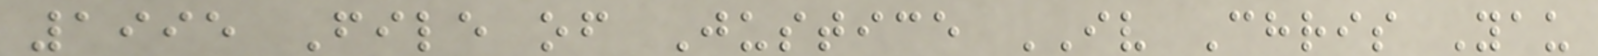1995 File of Justice IV Chris Yau
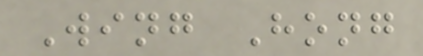Wing Hong
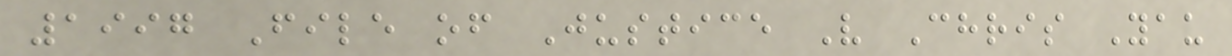1997 File of Justice V Chris Yau
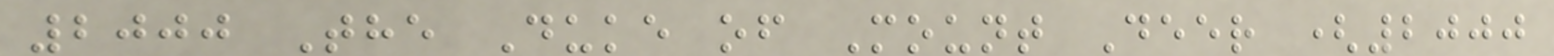2000 The Duke of Mount Deer (2000
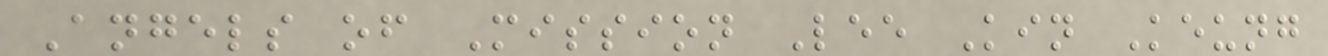Angels of Mission Lee Kin Keung
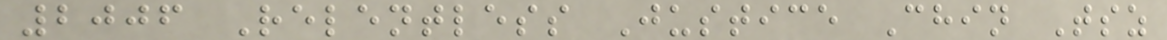2006 Relentless Justice Chin Tsz
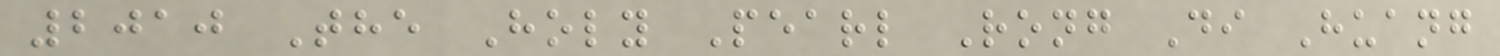2010 The Holy Pearl Rong Di Huang
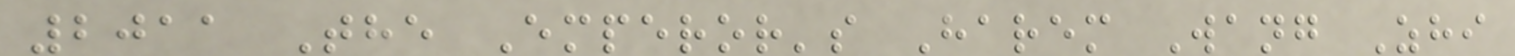2011 The Emperor's Harem Wang Zhi
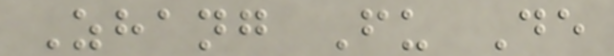Zhang Fu De
